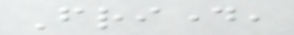Friday,
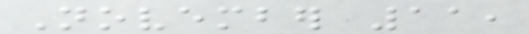November 11,
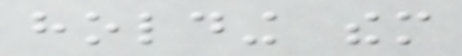holding them
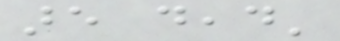are dead'
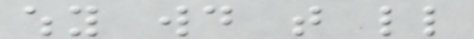why would that little
